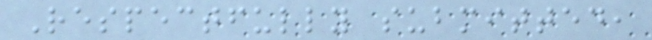Respectfully submitted,
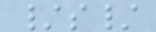/s/
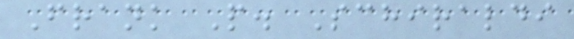Frank P. Schiraldi
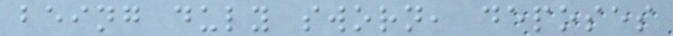being duly sworn, deposes
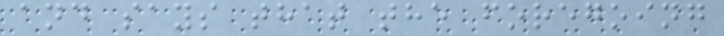and says that the foregoing
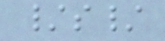/s/
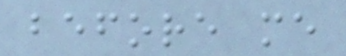before me
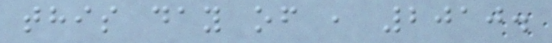this day of , 2010.
